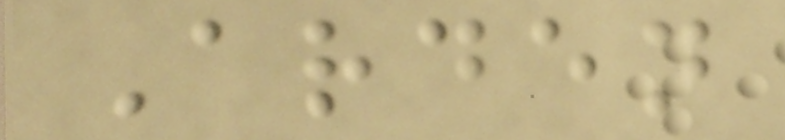Arden
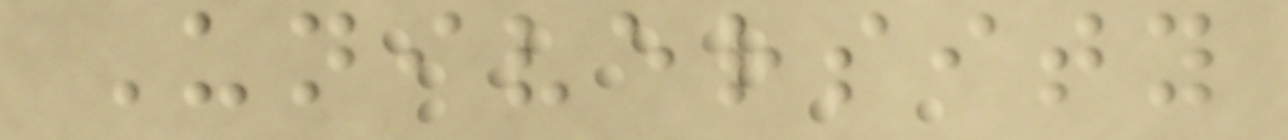University
